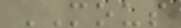MOUS
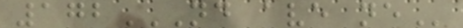172ND AVE NE
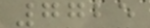7725
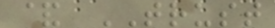& TRUST
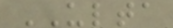ULTA
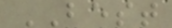BEST
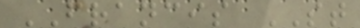FRANCIS ST
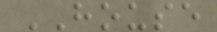HOUSE
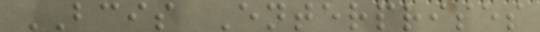BCIS Enterprises
